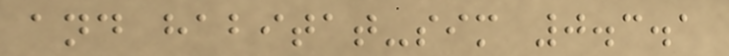and habitat-sim 0.3.1
